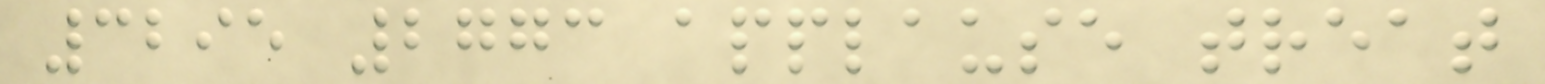3295 2773 applause treat
